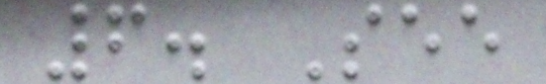6. See
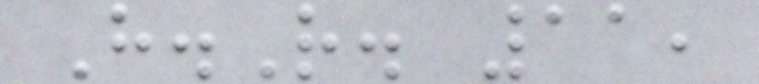H.R. 11,
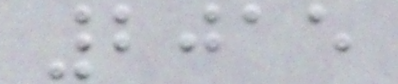2015
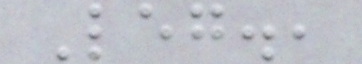Leg.,
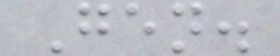Gen.
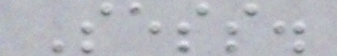Sess.
